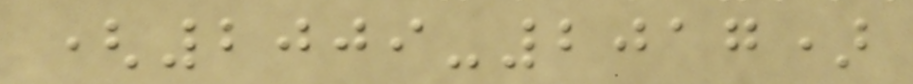(2009-2017)
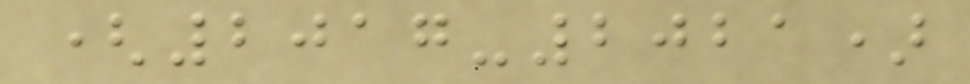(2017-2021)
